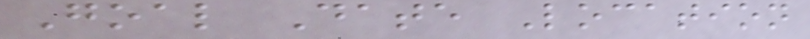Goal Date Location
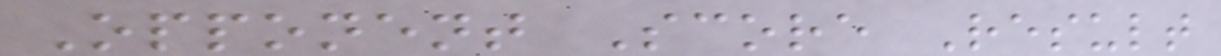Opponent Score Result
